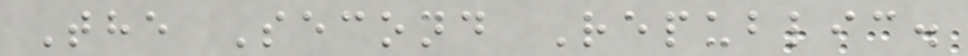The Second Republic.
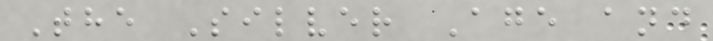The Silver Age and
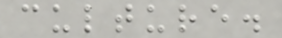culture.
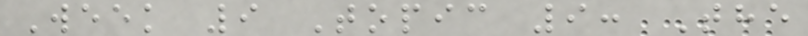Week 9 Topic 9: The
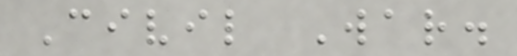Civil War.
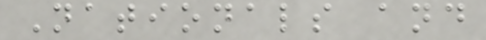Nationals and
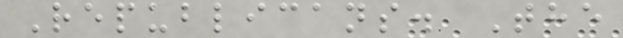Republicans. The
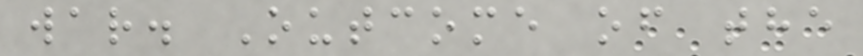war. Outcome of the
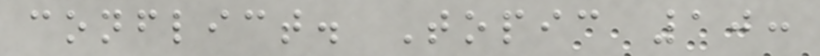conflict. Topic 10:
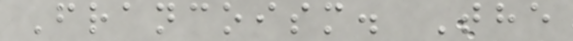Francoism. The
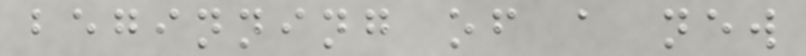beginning of a new
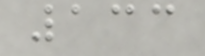133
